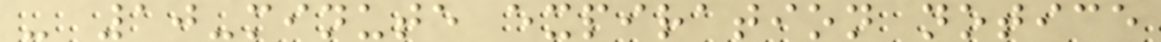- 10-minute expiration notice
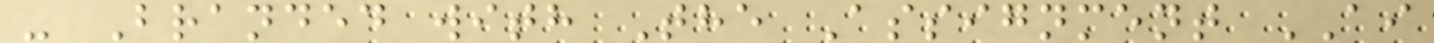- Branded with The Assignment AI
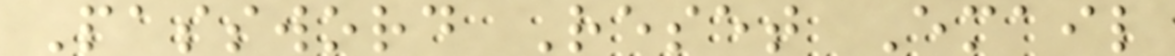Password Reset Email
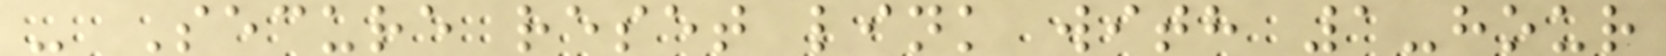- Secure reset link with 1-hour
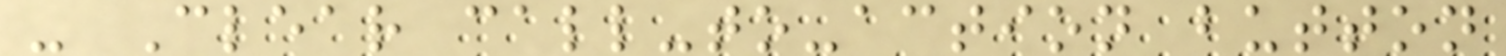- Clear call-to-action button
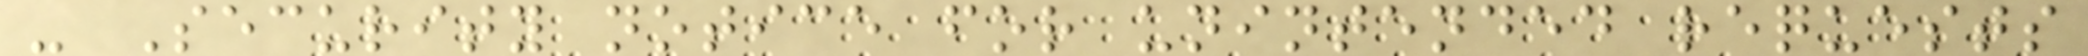- Security notice for unintended requests
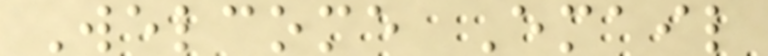Welcome Email
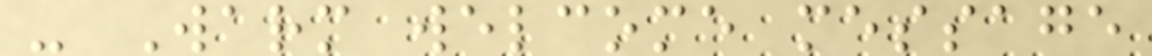- Warm welcome message
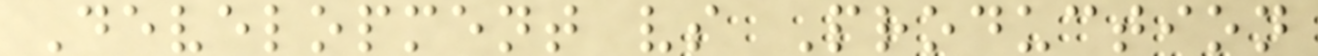Development vs Production
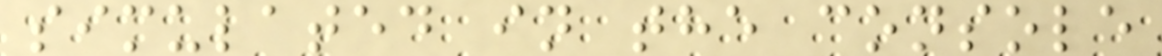simulated in the console
